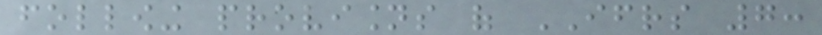following provisions of IFRS 7:
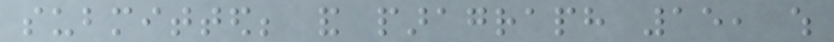submitted; and paragraph 15, which
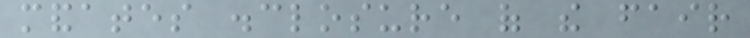mandates disclosure of the fair
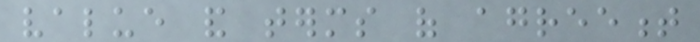value and terms of agreement
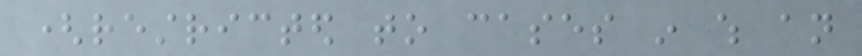(restricted to cases in which an
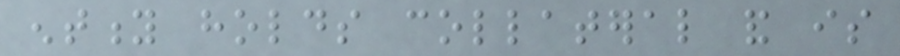entity holds collateral and is
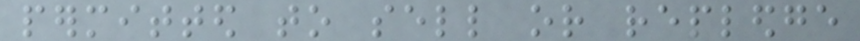permitted to sell or repledge
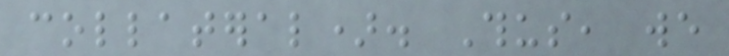collateral). Thus, we
